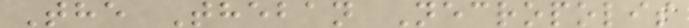The Theban Necropolis
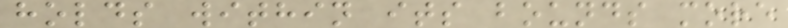holds within its bounds more
